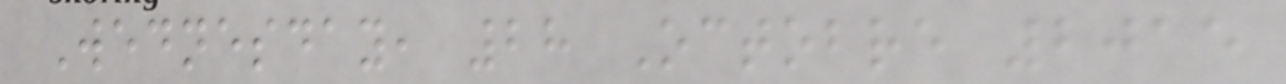Wednesday, 28 Octobre 2015
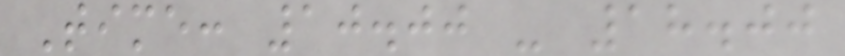Time: 10.00 - 18.00
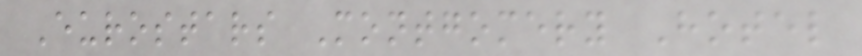Eurostars Montgomery Hotel
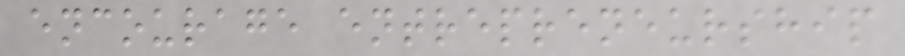encourage entrepreneurship
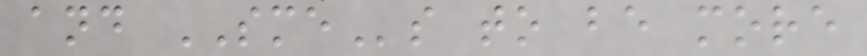and SMEs to be more
